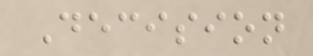Decision
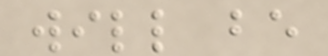will be
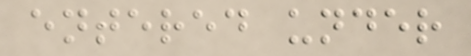entered under
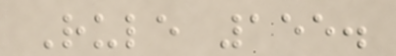Rule 155.
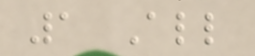1 All
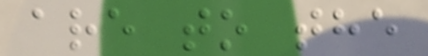are to the
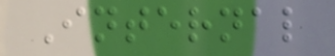Internal
